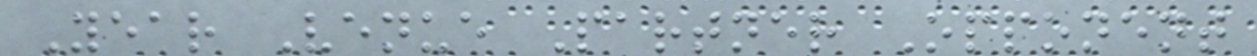Year Venue Partner Opponent
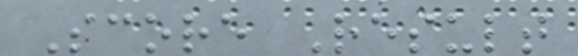Score Result
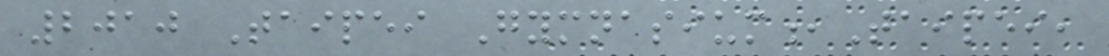2010 Taipei Gymnasium,Taipei,
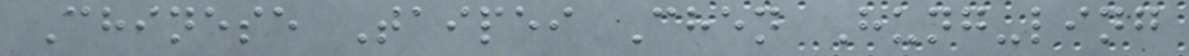Chinese Taipei Chen Hung-ling
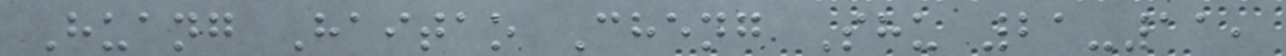Huang Haitao Cheng Shu 21-11,
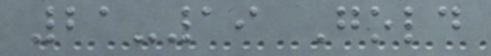21-19 Gold
